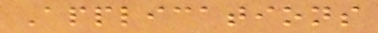Applications
